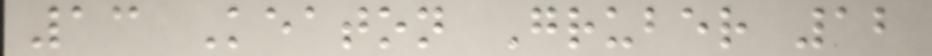13 Keaton Gruber 12
